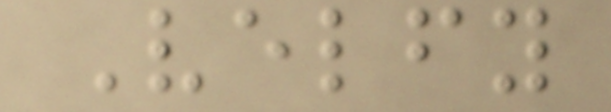Velfy
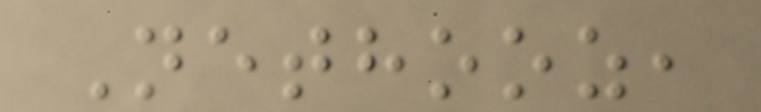Nethooz,
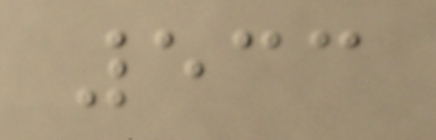533
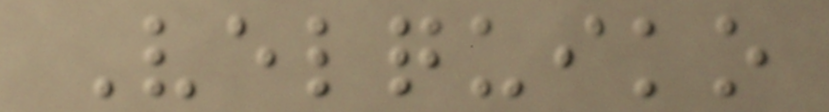Velquiko
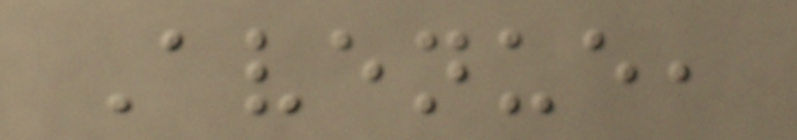Avenue,
